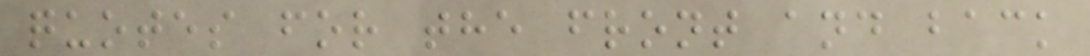quotes for the front and back
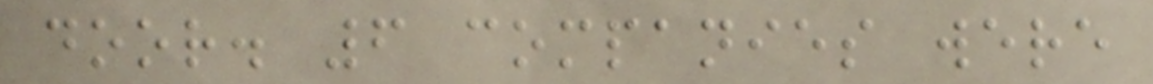door. 6 companies were
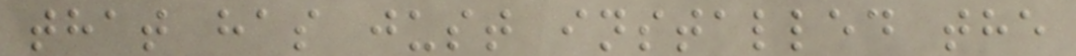that has just installed the
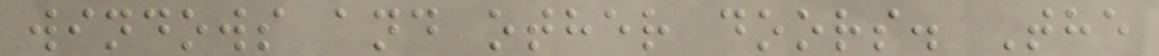windows and other doors. The
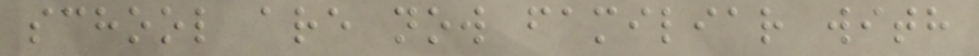school are now familiar with
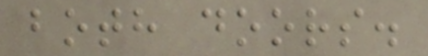both doors.
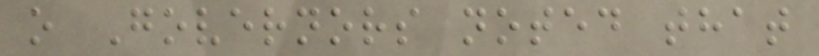o Governors noted that
